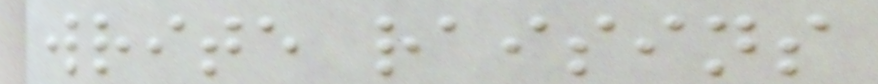write raisins
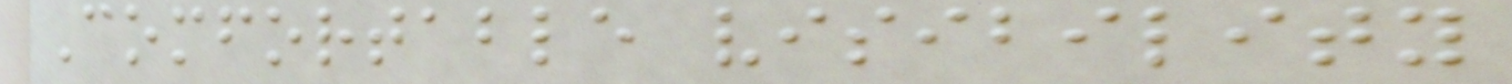Comfortable visibility
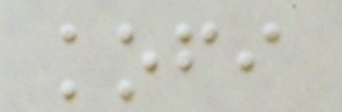kofi
